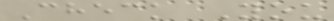Check You
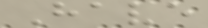Have
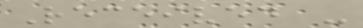Received -
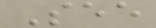See
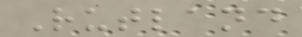Rutland
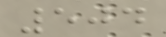504
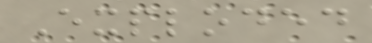Exploded
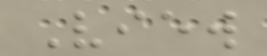View
